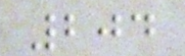204
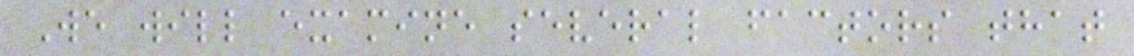We will examine several factors that
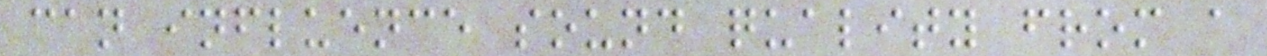can influence sound quality from a
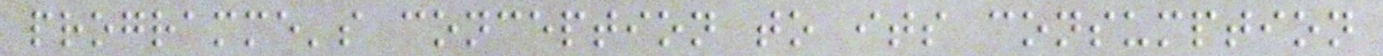programme's conception to its consumption
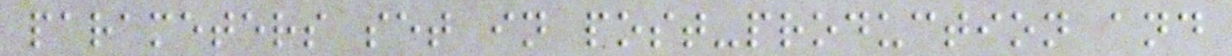parameters set in post-production and
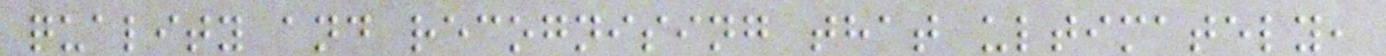quality and recognising that ultimately,
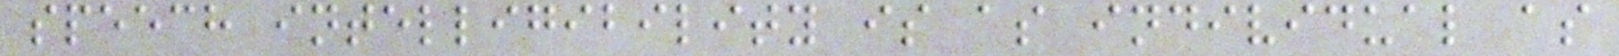speech intelligibility is as individual as
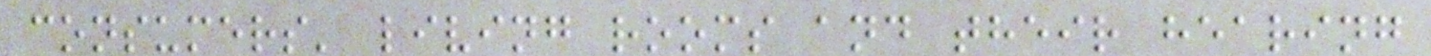consumers' living rooms and their hearing
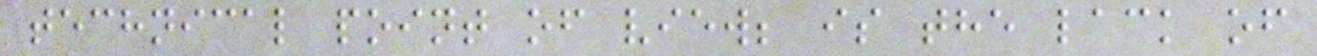technical point of view; is the lack of
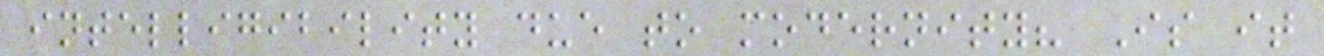intelligibility due to modernity? Is it
